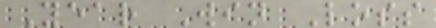Year Win Loss
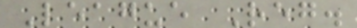League Reg.
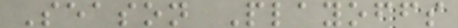Season Playoffs
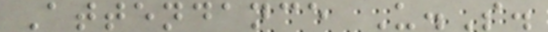Attendance U.S.
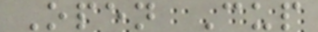Open Cup
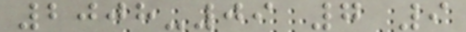2008-09 7 9
